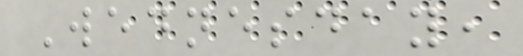Wednesday,
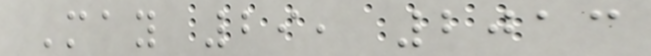May 29, 2013
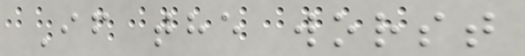If the worst
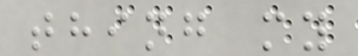thing my
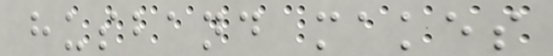husband makes
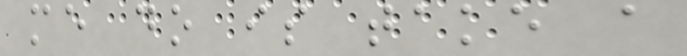me do is take a
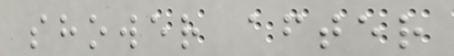shower after
